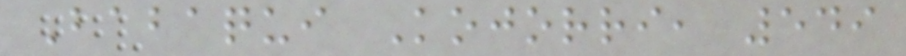Babaqui Kojorri, 549
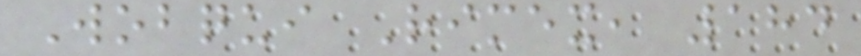Wobqui Rimex, 184
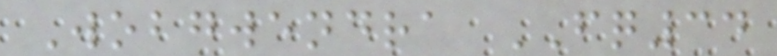Wobgwendra FQ34
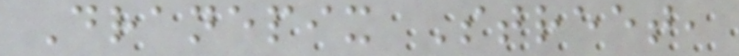Dranepix Street,
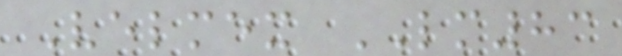Velmex LM83
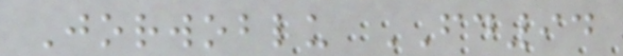Jorwoblu FD94
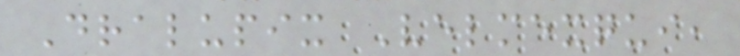Dralupix Velmexqui,
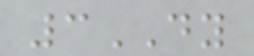3DY
